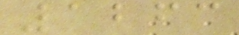1263
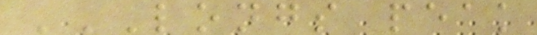LONGS PEAK
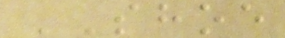SHOE
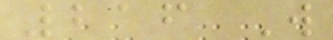216 W
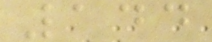144
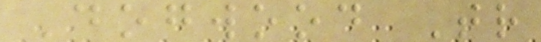Dogwood Tr
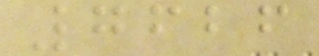7626
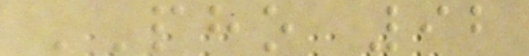PHO 92
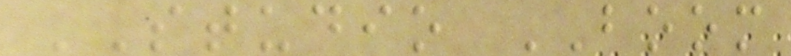STUDIO BOOM
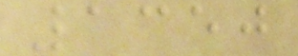1350
